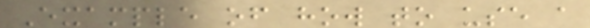Example of how to use a
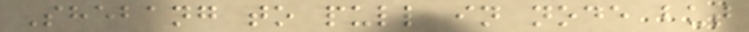Shebang to pull in node but
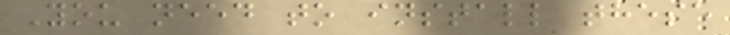You need to install these
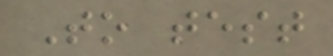To test
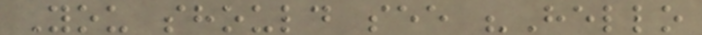You should see "Hello
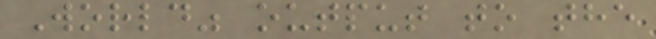World" output to the
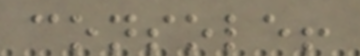console!
